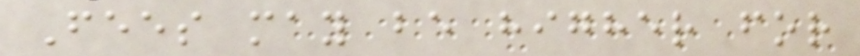Fees may be higher for
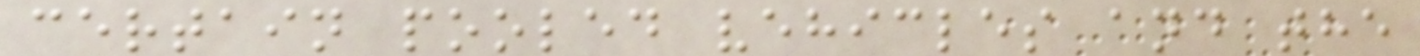certain pooled vehicles and the
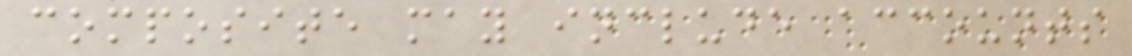composite may include accounts
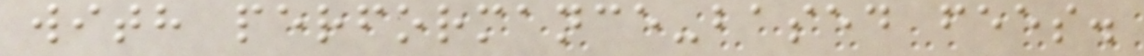with performance-based fees.
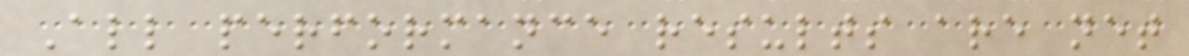All performance results are net
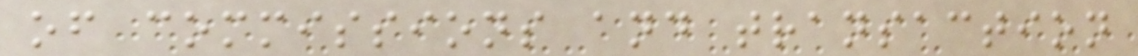of commissions and transaction
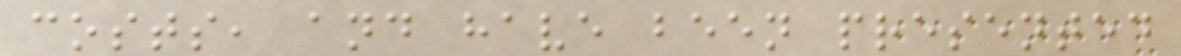costs, and have been presented
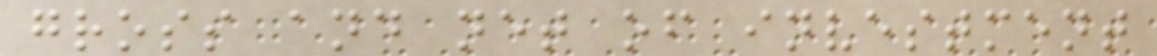gross and net of investment
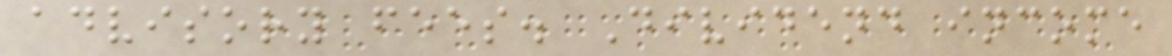advisory fees. Dividend income
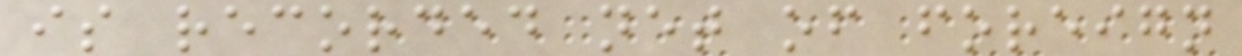is recorded net of foreign
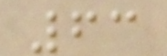63
